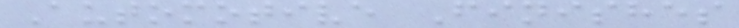Automotive Finishes
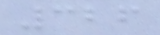326
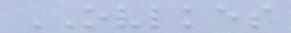OVLKES
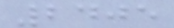2405
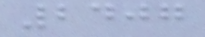2407
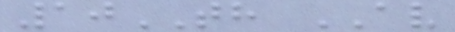10TH AV
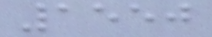1550
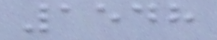1548
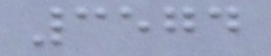3574
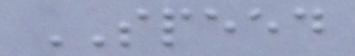SPEED
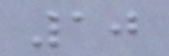10
